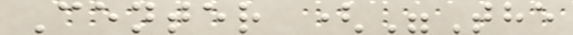Center ("The
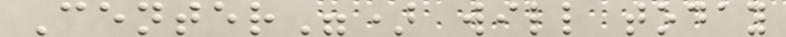Center") will today
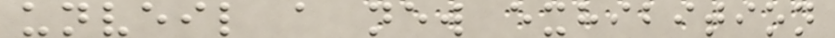unveil a new exhibition
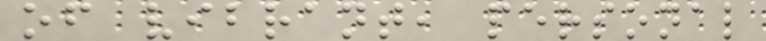of vibrant, personal
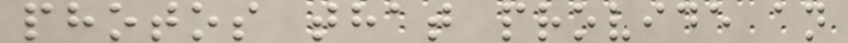photos that provide an
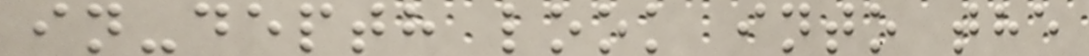in-depth look into the
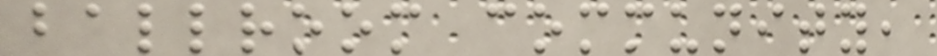ballroom community,
